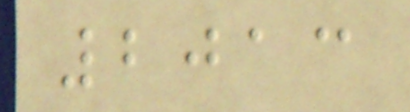2013
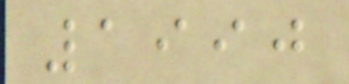1990
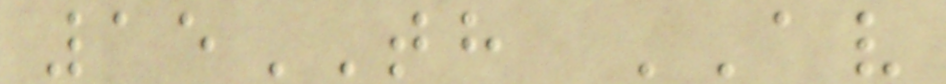15TH AV
